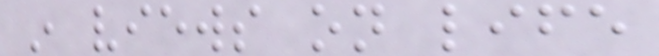in views on life
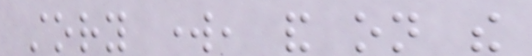story work, and on the
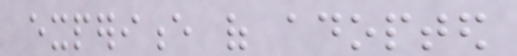experience of adopted
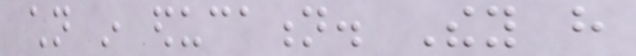children in education. They have
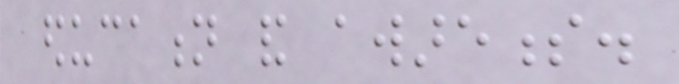education and awareness.
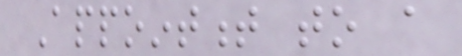Appointment to a
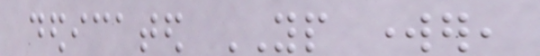dedicated YP worker,
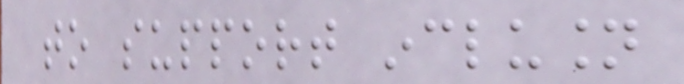to support inclusion
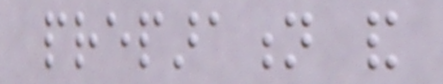preparation and
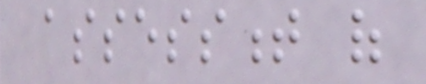assessment of
